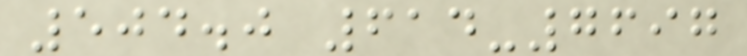504.0 614-7697
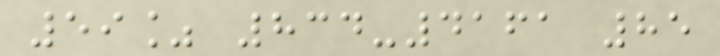59% 834-4161 85
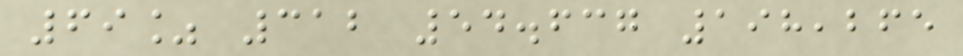69% 312 54.637 198,265
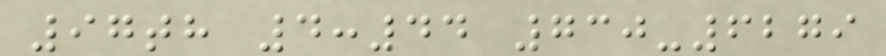97th 4:44 730-6279
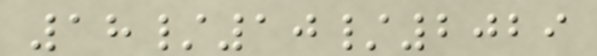18/10/2029
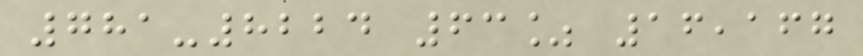781-8224 63% 16,167
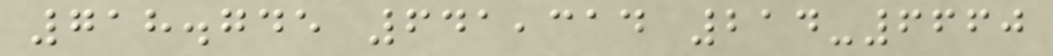718.745 641,314 214-6660
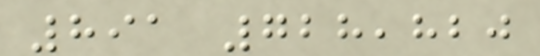891 728,820
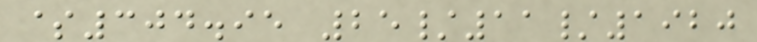$304.95 25/11/1920
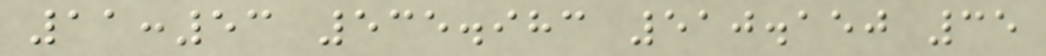11:53 535.983 510.150 35
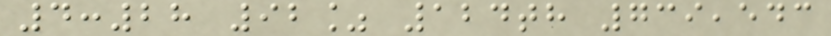4:28 92% 124th 739,543
